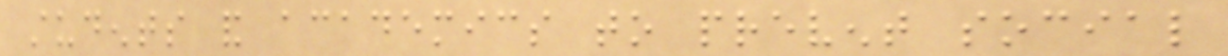students and academics to prevent social
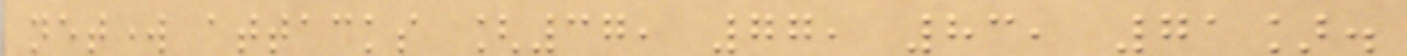network attacks [37, 77, 83, 71].
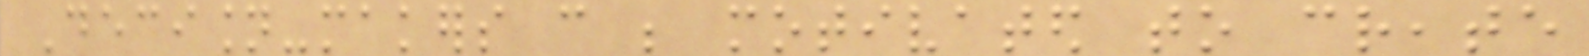Decision-makers can be motivated to create
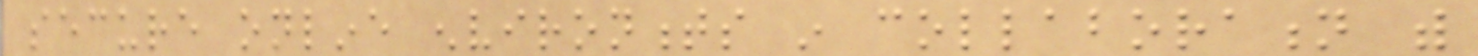secure online environments in collaboration with
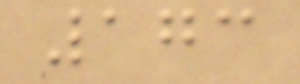173
